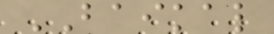BAIKAL
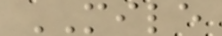MILE
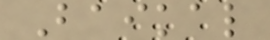Baikal
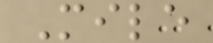Mile
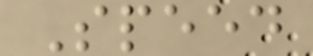Speed
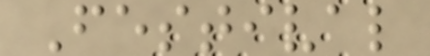Festival
